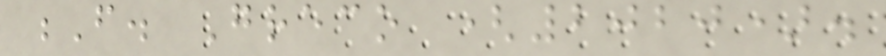F. Greco (2020).
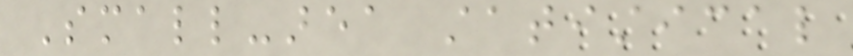Small-area statistical
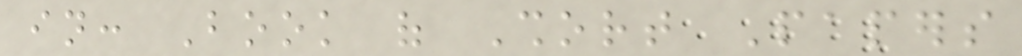in: Book of Short Papers
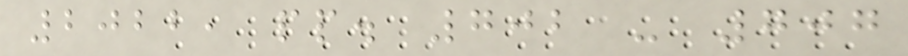2022, pp. 702 - 707
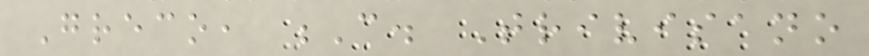Greco, C. Trivisano
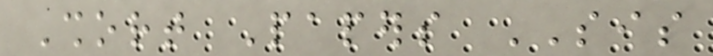Short Papers SIS
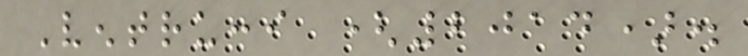Ventrucci (2014).
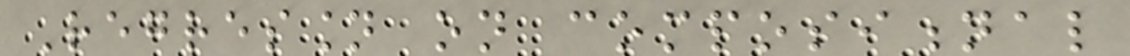Regression on compositional
